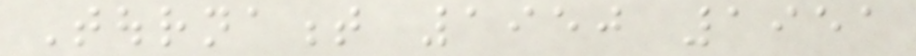Tournament 1950 1951
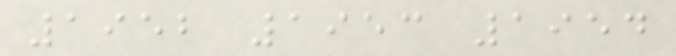1952 1953 1954
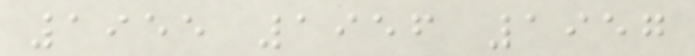1955 1956 1957
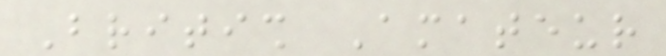British Amateur
